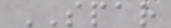SPAR
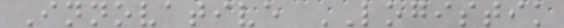Innovative LOGISTIK
